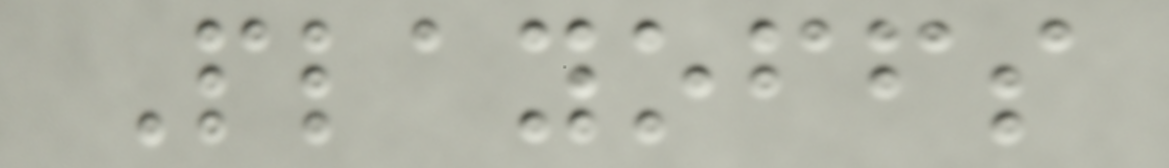Playoffs
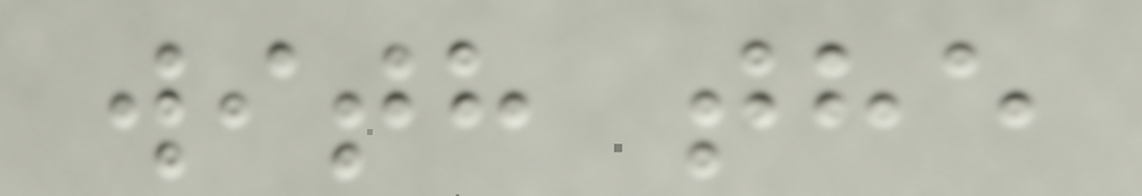with the
